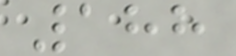188
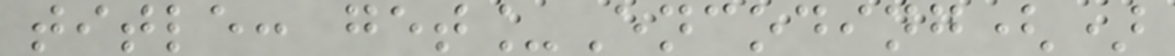title: get_Encoding()
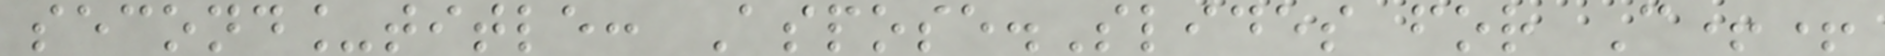second_title: Aspose.Slides for C++
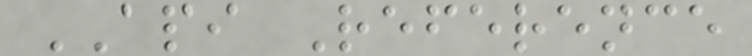API Reference
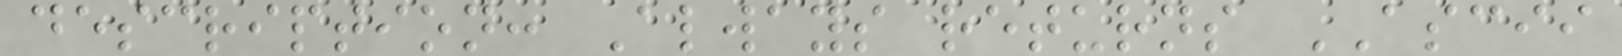description: Always returns ASCII
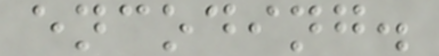encoding.
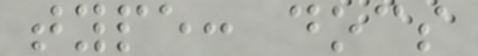type: docs
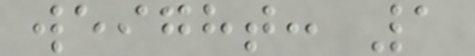weight: 1
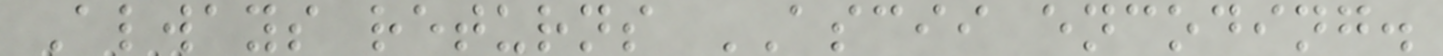Always returns ASCII encoding.
